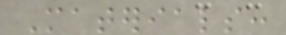Materials:
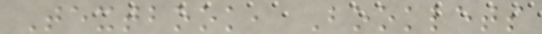Textbook, Booklets
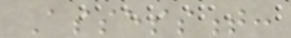Assessment:
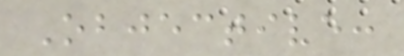Objective:
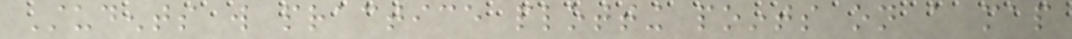Students will practice plotting points on a map
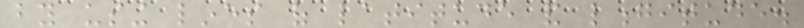by using lines of latitude and longitude.
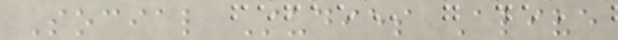Social Studies Alive
